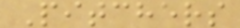Pitchers
